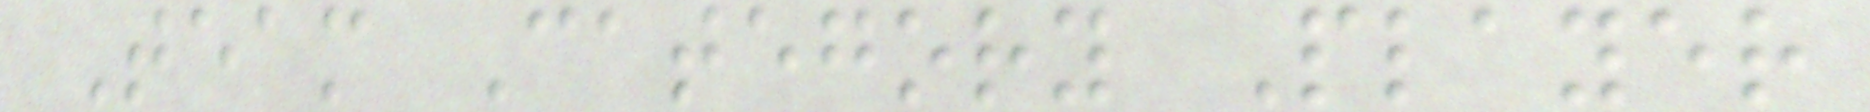Team Category Player
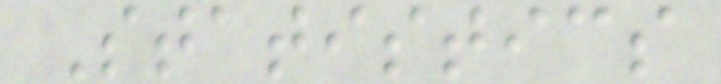Statistics
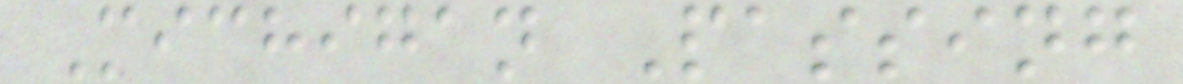Michigan Passing
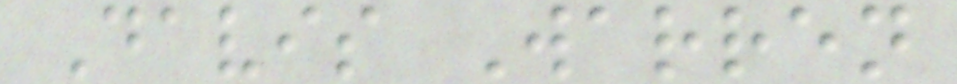Davis Warren
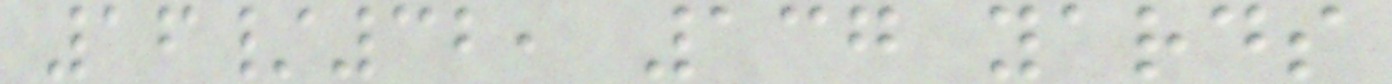16/32, 137 yards
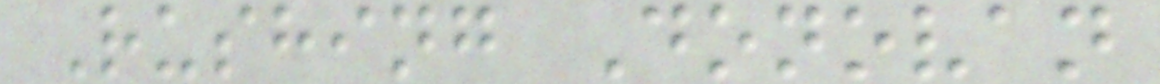Rushing Donovan
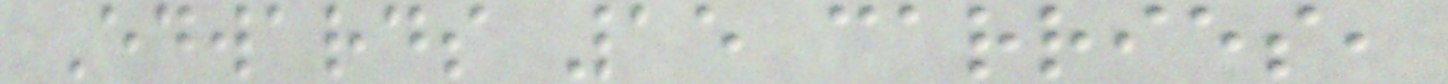Edwards 15 carries,
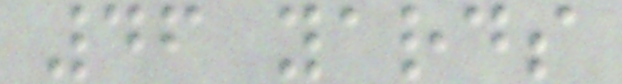46 yards
